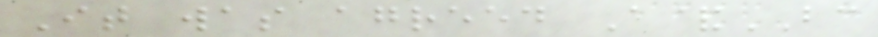It was agreed A&BC
